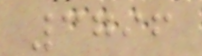3796
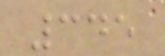345
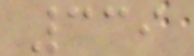339
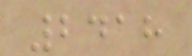2418
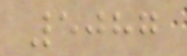5087
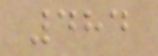484
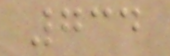734
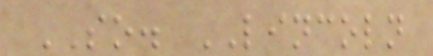SO. LINCOLN
